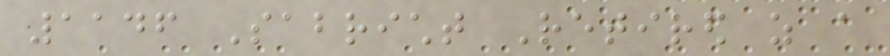1146 Sabricht Retired as a
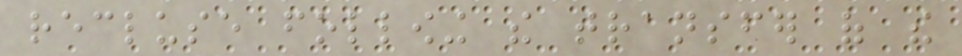recluse following the transfer of the
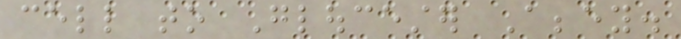cell to Gloucester Abbey.
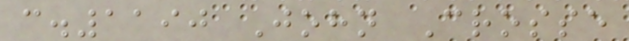c.1190 John Crosse
